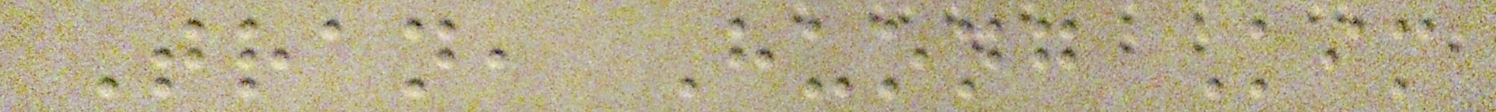Tran, Huong Kim
